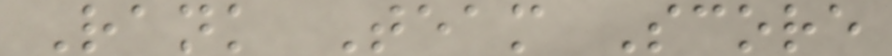Rank Team Score
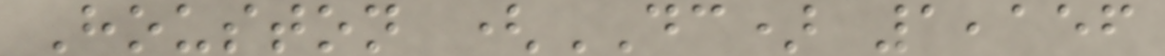Houston (DC) 1,156
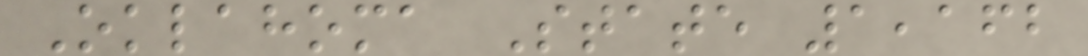Oklahoma State 1,162
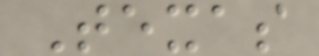Texas
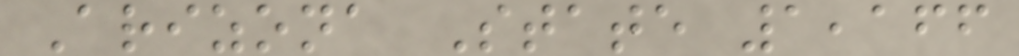Arizona State 1,166
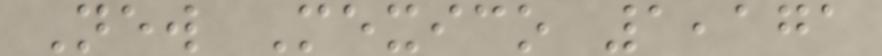New Mexico 1,171
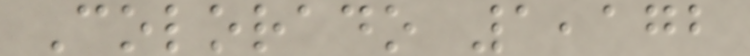Colorado 1,172
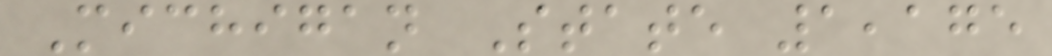Michigan State 1,175
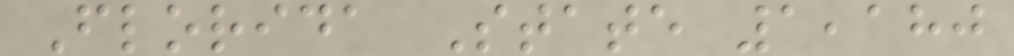Florida State 1,180
